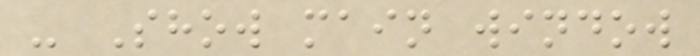- Show main window
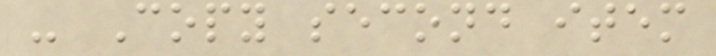- Copy second item
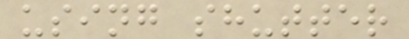using shutter
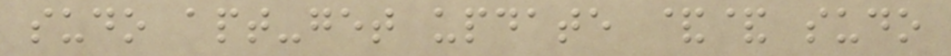sudo apt-get update && sudo
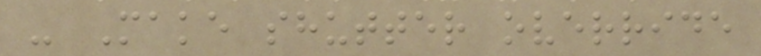- Make shutter override
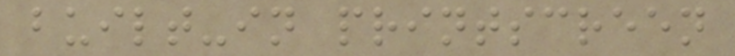built-in printscreen
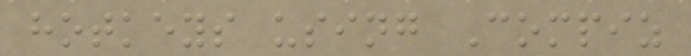hotkeys using Compiz
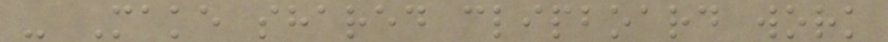- Make shared clipboard work
